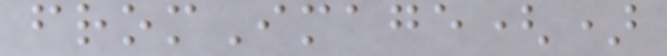fromImage()
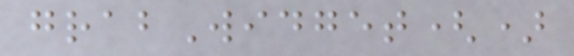grabWidget()
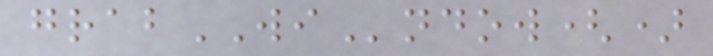grabWIndow()
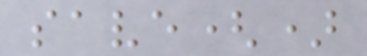save()
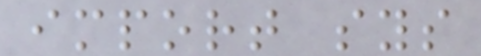import sys
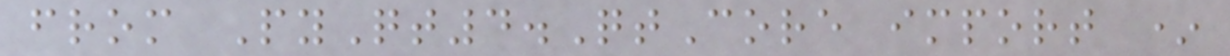from PyQt4.QtCore import *
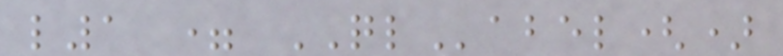l1 = QLabel()
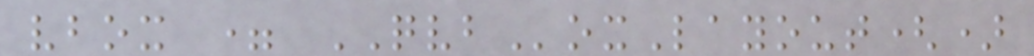vbox = QVBoxLayout()
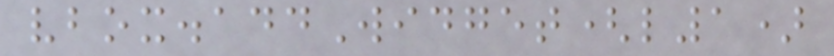vbox.addWidget(l1)
